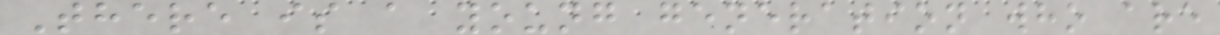There is a young generation who are
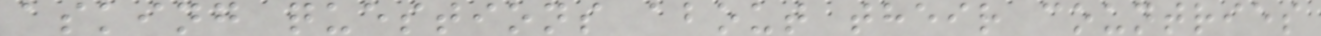asking questions about their countries
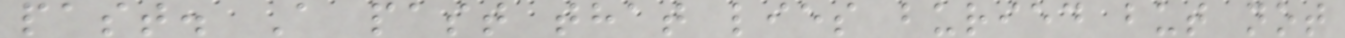past. A past that lies buried but not
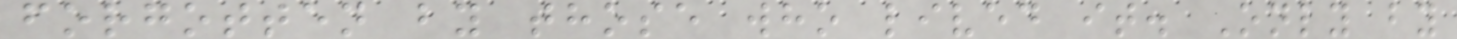forgotten by those who lived it. Only by
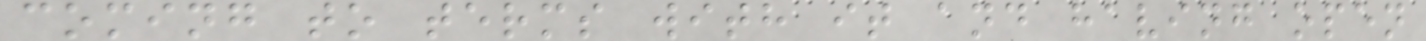coming to terms with it and having open
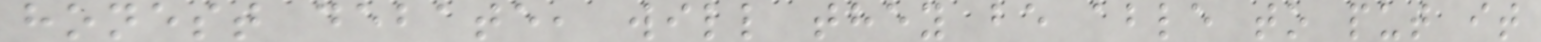honest debate, will they be able to put it
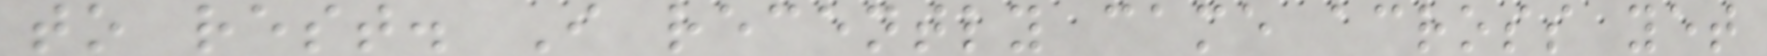to rest. I recently came across yet
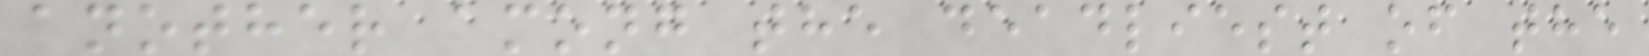another among the deadliest of the
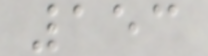153
